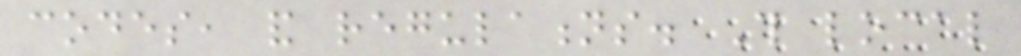codes, and regulations. This local
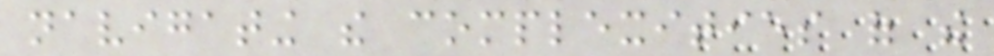navigating the complexities of the
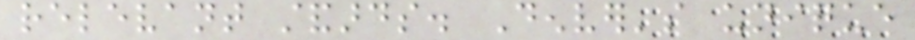relevant standards. Denver's unique
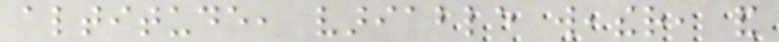altitude, variable weather, and
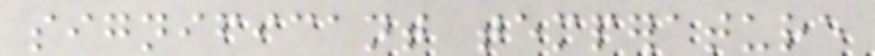significant temperature
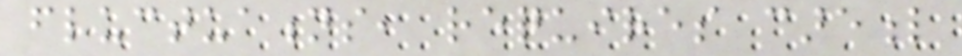fluctuations, requires careful
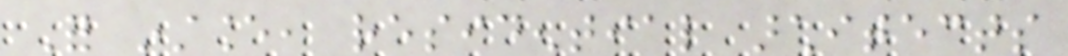For instance, residential architects
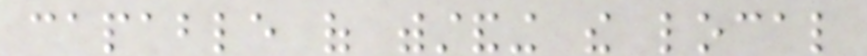capable of withstanding the local
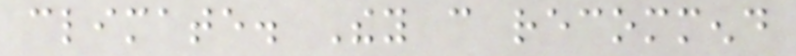climate. They can recommend
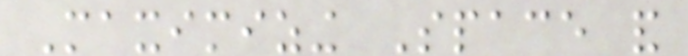Maximizing Space and
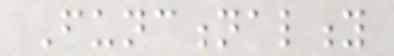Functionality
